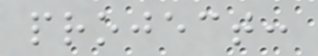project:
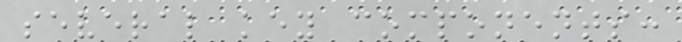several key components:
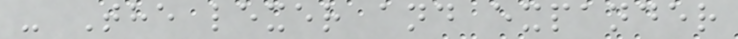- The lexer and expander
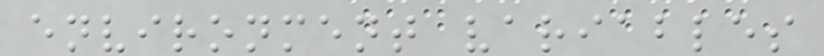environment variables
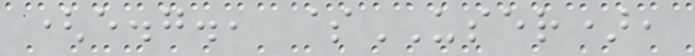(e.g., $USER),
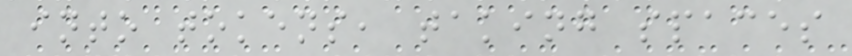into tokens, taking spaces
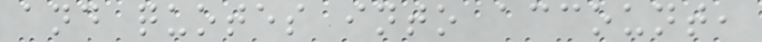and quotes into account,
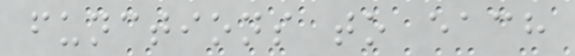functions to each
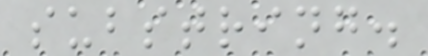substring.
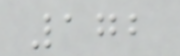172
